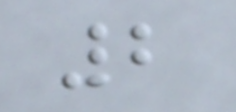2
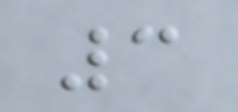3
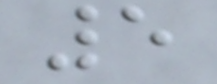5
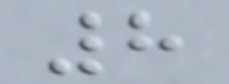8
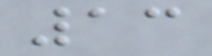13
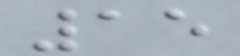15
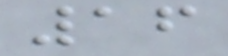16
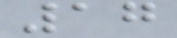17
